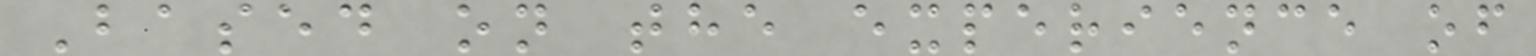Based on the experience of
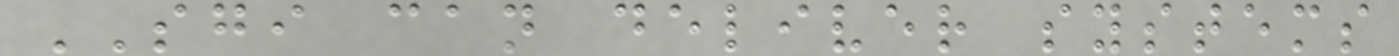SGI can deliver systems
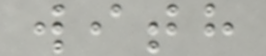with
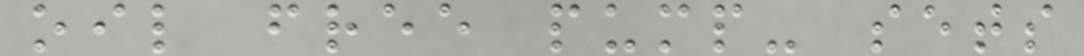oil free pump- sets
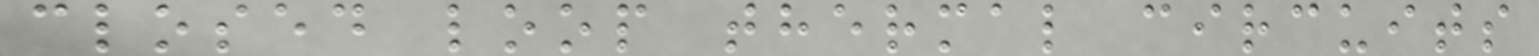closed loop thermal circuits
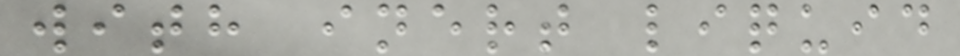with inert liquid
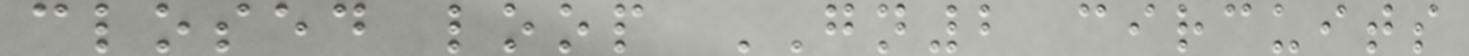closed loop GN2 circuits
